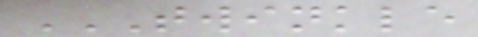TWINKLE
